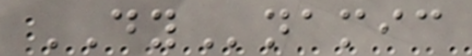DYnamic
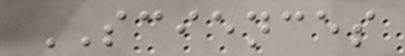SCIENCES
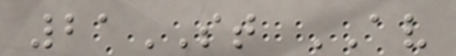21ST AV
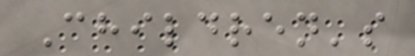Children's
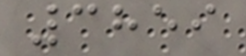3859
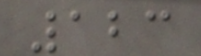123
